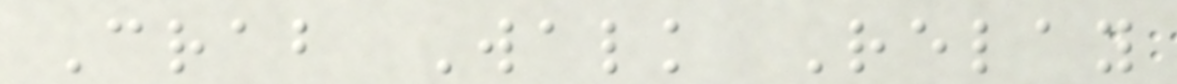Crab Walk Relay
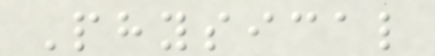Physical
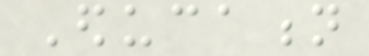Education
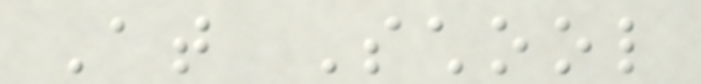At School
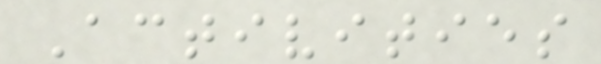Activities
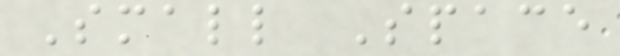Small Space
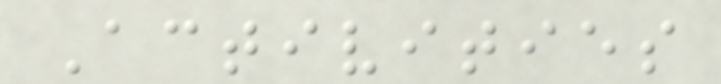Activities
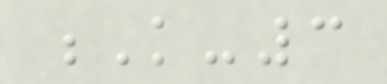K-3
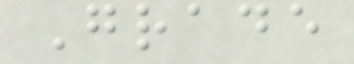Grade
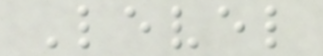Level
